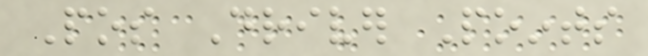Pos Driver Points
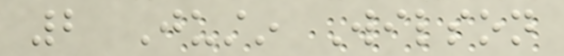2 Justin Wilson
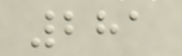281
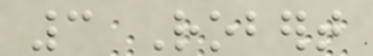3 Robert
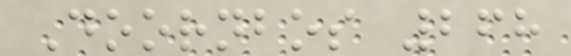Doornbos 268
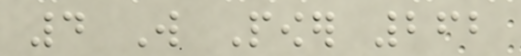4 Will Power 262
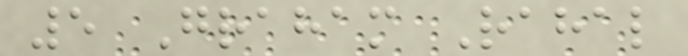5 Graham Rahal
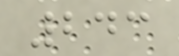243
